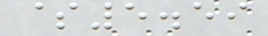$5.59
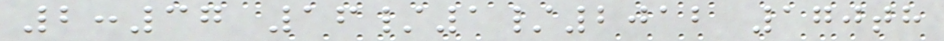2:37 16/1/2012 170th
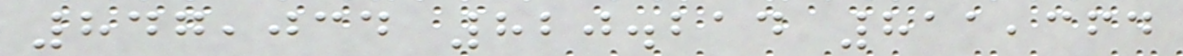847,034 820.214 811,364
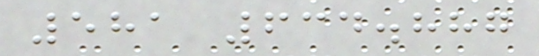581 634.887
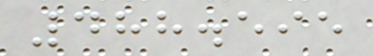488.595
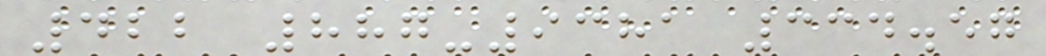422 887-9381 334.57
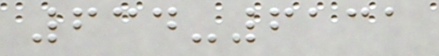634-6131
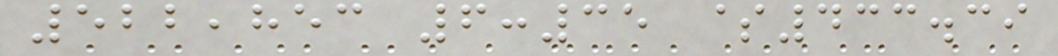522,853 6:35 $433.39
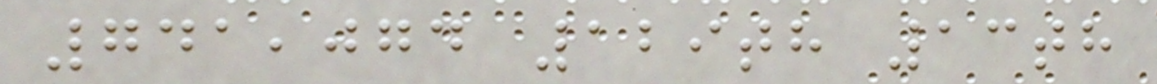741,074 129th 13th
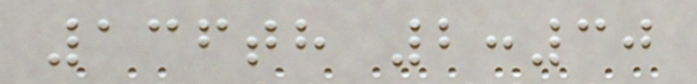136th 2:30
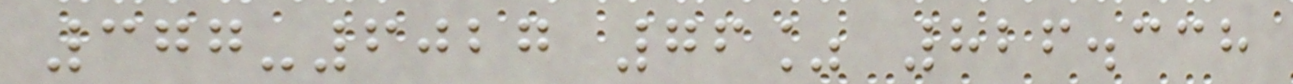377-6027 76% 826.338
